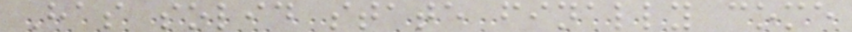Has solid state finally come
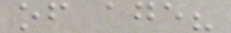of age?
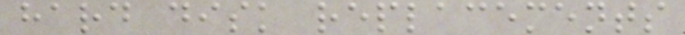hard disk replacements
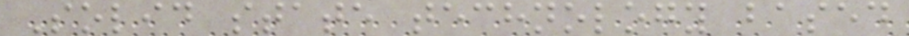Solid state technology based
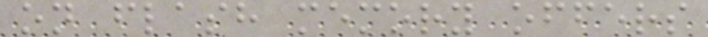on flash memory offers
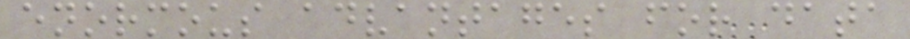enormous advantages for data
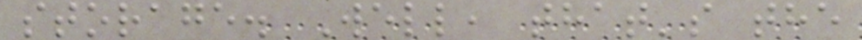storage. Well, that's the
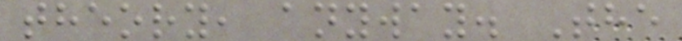theory, anyway. The
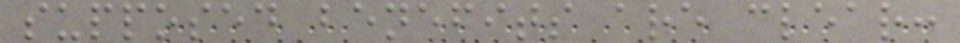supposed benefits are clear:
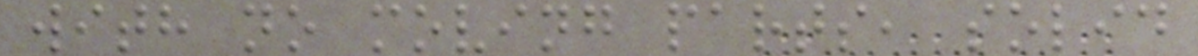with no moving parts, solid
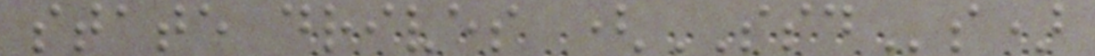state drives (SSDs)
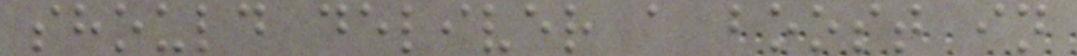should deliver a boost in
